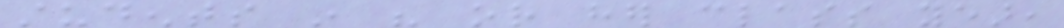students in his or her class year,
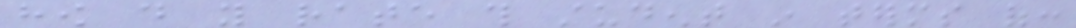how do you rate this student in terms of:
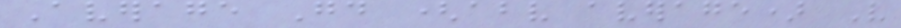Average Good (above average) Very
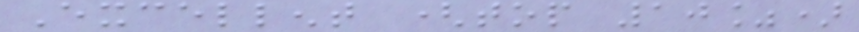Excellent (top 10%)
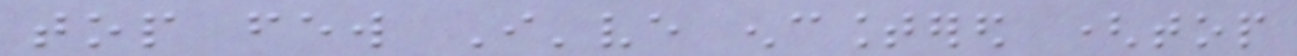top few I've encountered (top
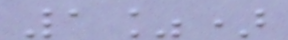1%)
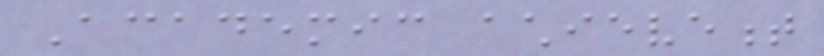Academic achievement
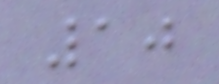10
